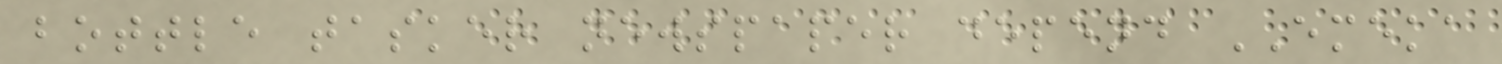bottle tasker newspaper depend EMEKA
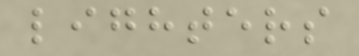lighters
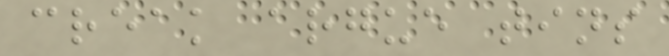creak argue tins
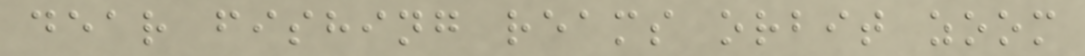dear fishing reams orbit zoom
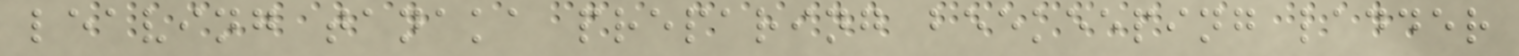leaving tanaka preparing beekeeping ladder
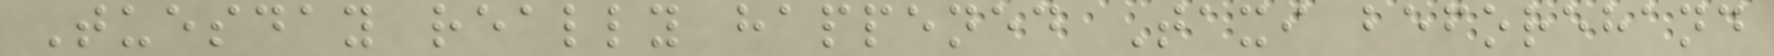Tuesday really happened Taxi beforehand
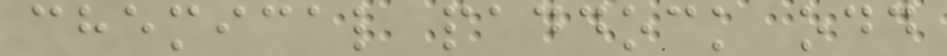chemical paddock odd
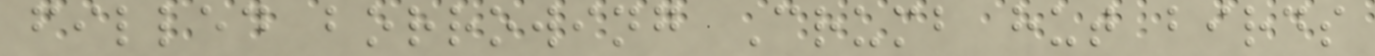filled borrowing Crumb hut birds
